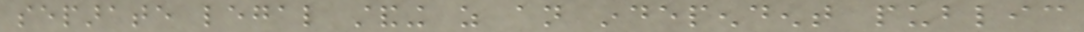separate legal standing as an independent public
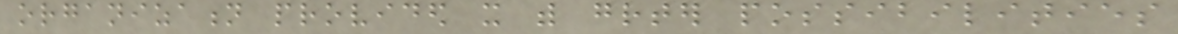organization provided it with greater possibilities
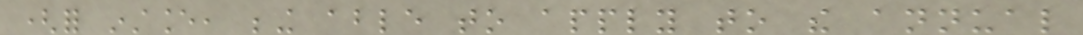(for instance, being able to apply to the annual
